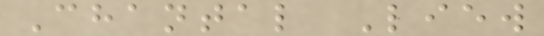Chantal Liew
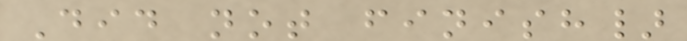Did not finish}
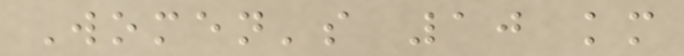Women's 10 km
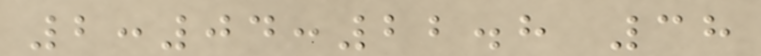2:04:22.8 38
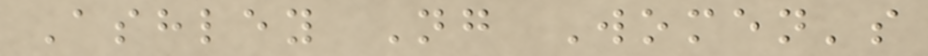Ashley Ng Women's
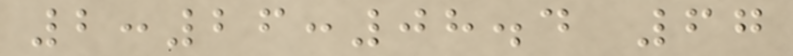2:26:08.4 67
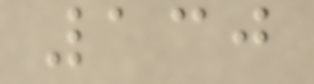130
